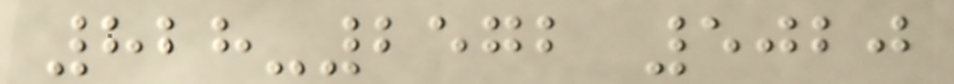828-2572 5020
